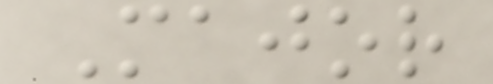Major
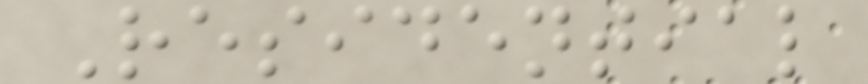Residential
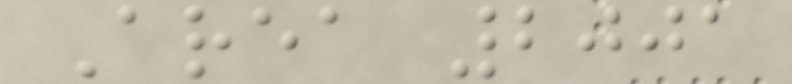Area 2001
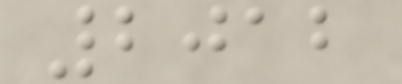2012
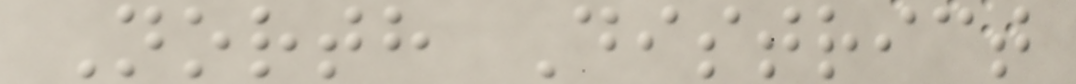North District
